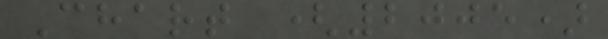Chart (2005)
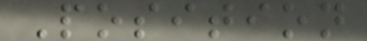Position
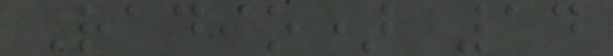Radio) 14
